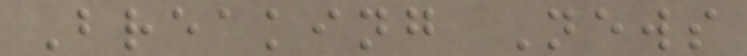Breaking News
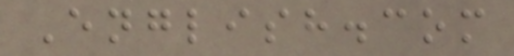English.com
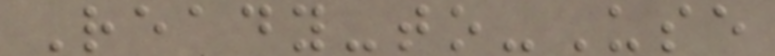Ready-to-Use
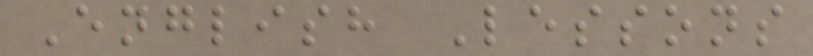English Lessons
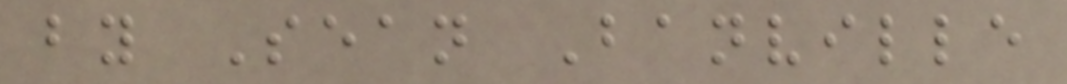by Sean Banville
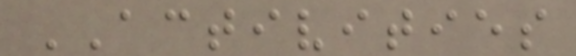ACTIVITIES
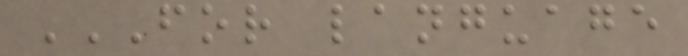FOR LANGUAGE
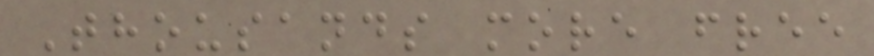Thousands more free
